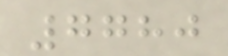7780
